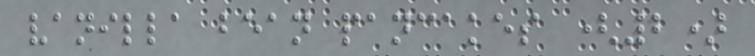vanilla bean pancakes (2)
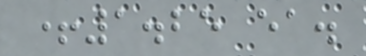+1.25 ea.
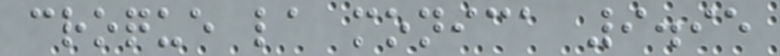croque la monica 9.95
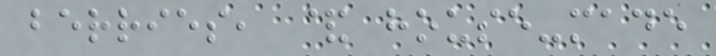berries, & house-made
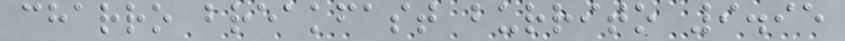charro breakfast burrito 9.95
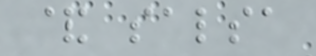& salsa
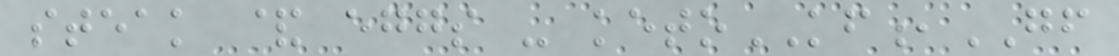steak & eggs - ketoKF,GF
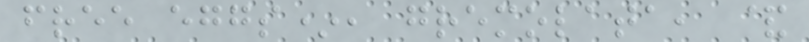free eggs*, gremolata, &
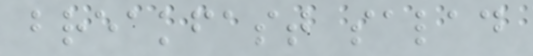breakfast salad
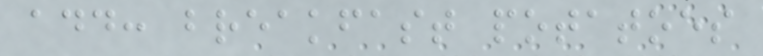add: breakfast potatoes
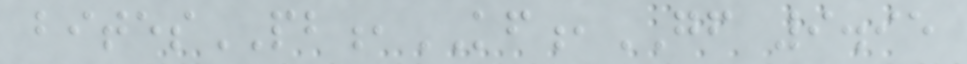bitesPB,KF,GF 9.95
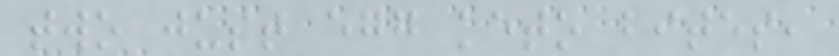two just egg keto bites,
